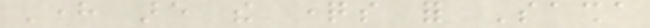Here are the questions for Sasha
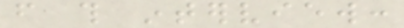from this interview:
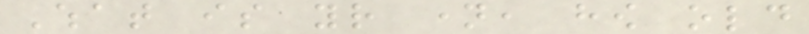What is your name, how old
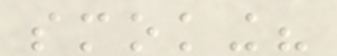smoking?
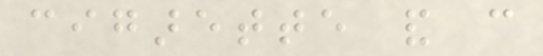cigarette and can
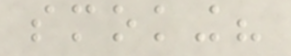smoking?
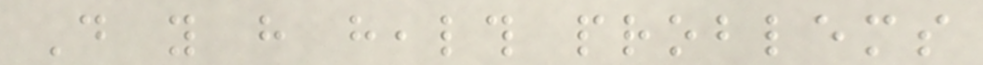Do you have health problems
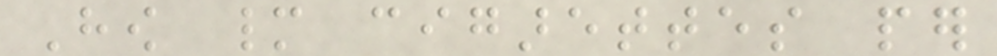How many cigarettes per
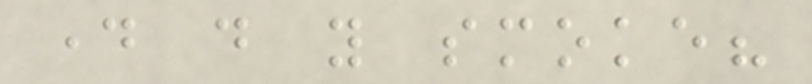day do you smoke?
